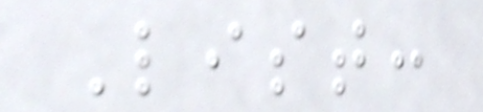List:
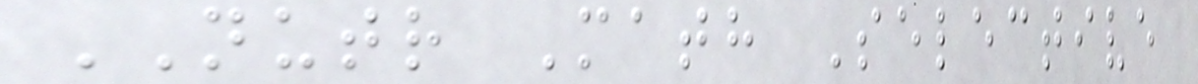NUTR Math Selective
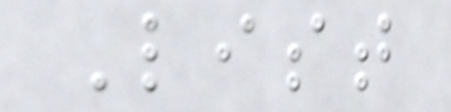List
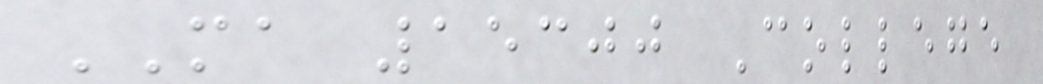MA 15300 College
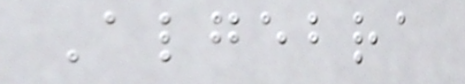Algebra
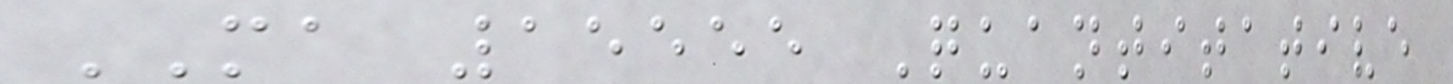MA 15555 Quantitative
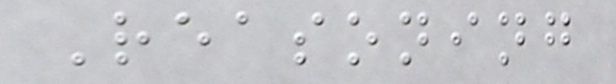Reasoning
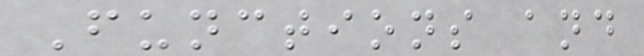Functions and
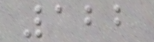122
